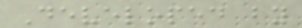Developed by
